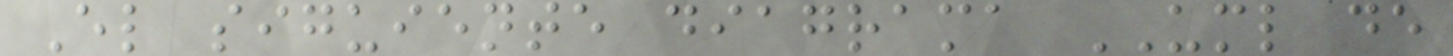El siguiente diagrama UML de
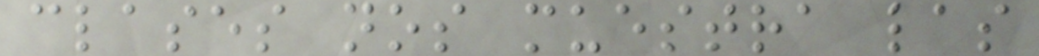clases nos muestra las
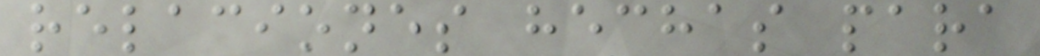relaciones hechas para
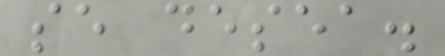se desea.
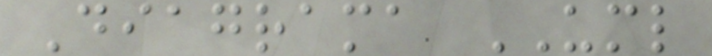Diagrama UML
